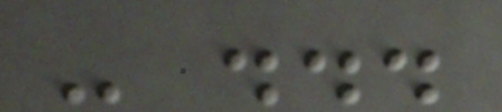- ...
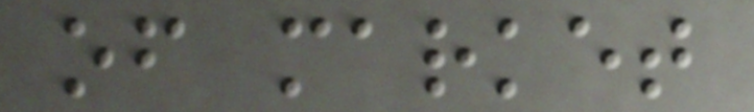of market
